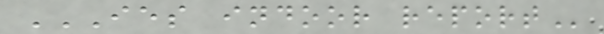IES INDOOR REPORT
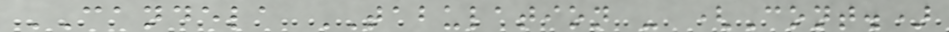CANDELA TABULATION - (Cont.)
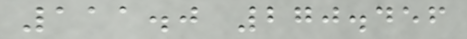111.0 270.456
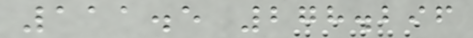111.5 278.296
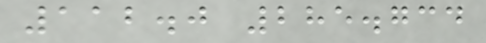112.0 285.734
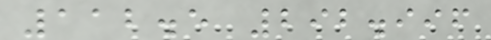112.5 292.996
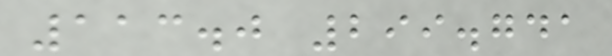113.0 299.741
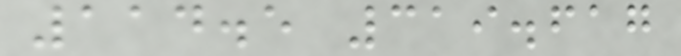114.5 319.617
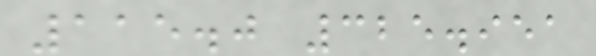115.0 325.951
